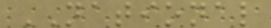NATIONAL
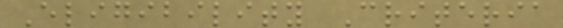Eligibility Criteria
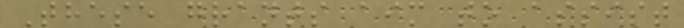These grants aim to assist
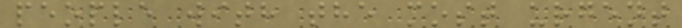people with the most urgent
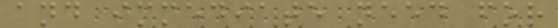and immediate need for
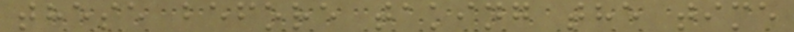these before taking the time
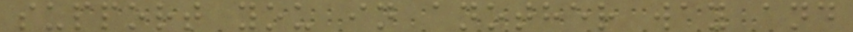support you in another way and
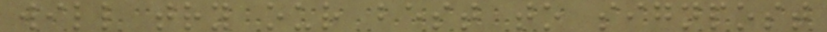will try our best to signpost
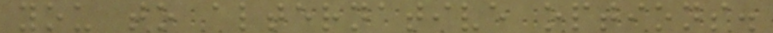you to alternative options.
